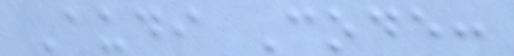Audi Code:
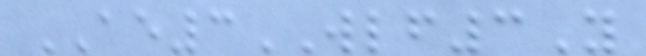AE3WLF3Y
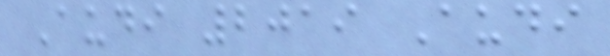Audi 2019 Audi
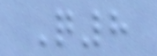Q8
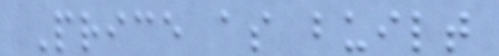Price as built
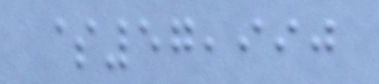$57,990
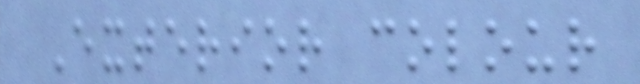Exterior colour
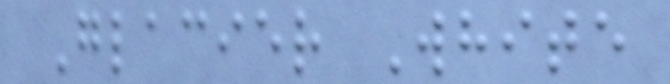Glacier White
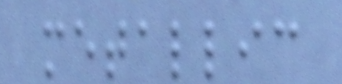metallic
